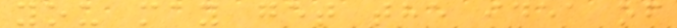you may get the idea of
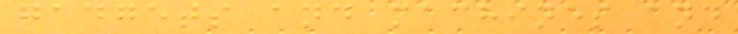gadgets and machines and
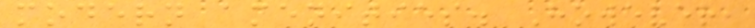modern amenities. However,
